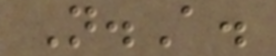N.A.
